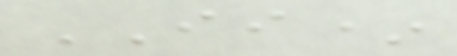II*
